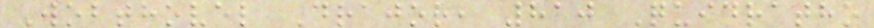Wobthovel Drajor, 810 Quidratho
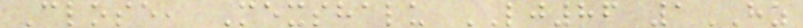Close, Mexshalu LJ86 1HZ
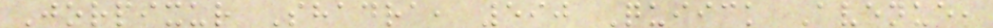Jorpixur Shadra, 590 Quiick Avenue,
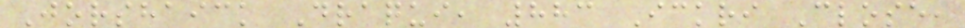Jorshaick Draqui, 883 Ickri Close,
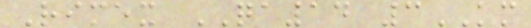Rimex QA14 3KM
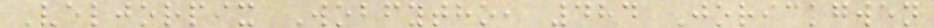Veljorpix Wobfytho, 484 Jorickgwen
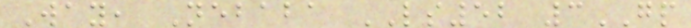Way, Nebaba LS52 3GP
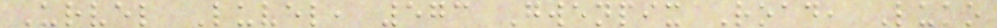Urvel Luvel, 573 Gwenpix Road, Luko
